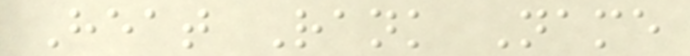Heat Rank Name
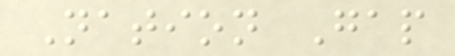Nation Gap
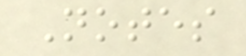Notes
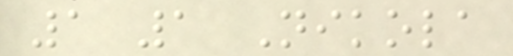1 1 Nikola
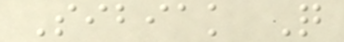Sibiak Q
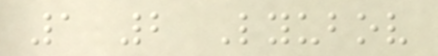1 2 Lyubov
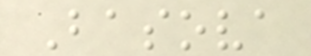Basova
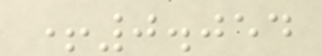+0.054
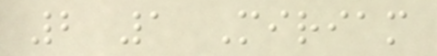2 1 Miriam
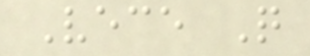Vece Q
